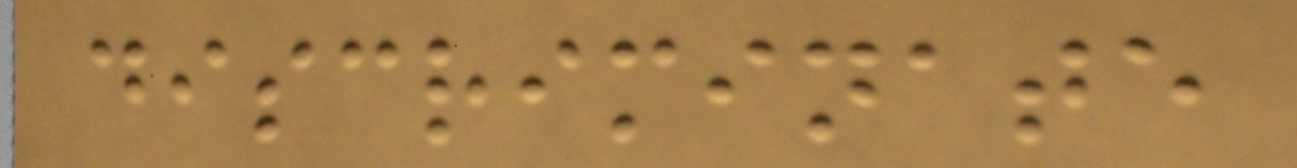discriminate
